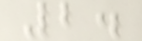2.
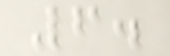6.
